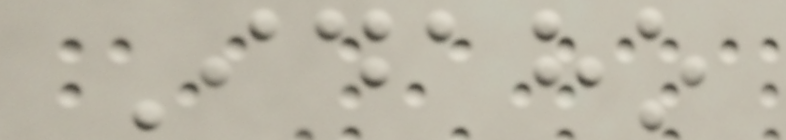Idaho
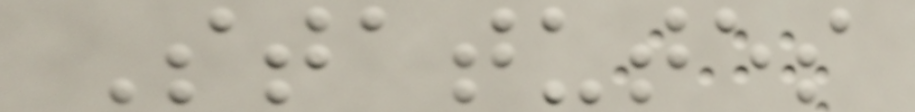Statutes
